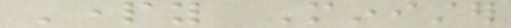Party Minister
